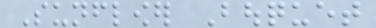Sunflower Bouquet
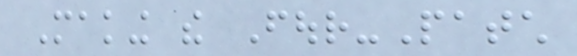Making the Four-Patch
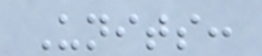Units:
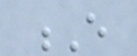E
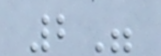2"
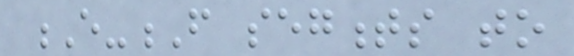E-F segments to
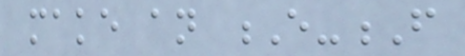make an E-F
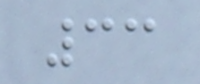33
